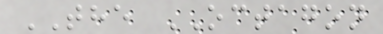THE OCTAGON
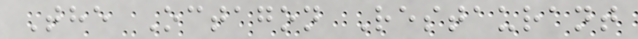The Octagon Restaurant
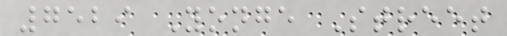7529 Yonge Street
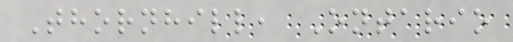Thornhill, Ontario
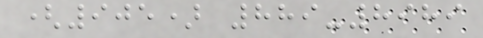(905) 889-8989
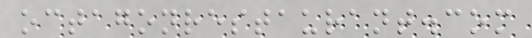octagonrestaurant.com
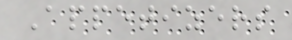Appetizers
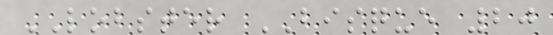LOBSTER BISQUE 20
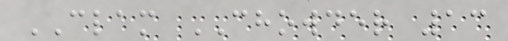CLAM CHOWDER 13
